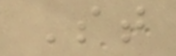St
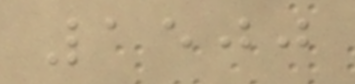1500
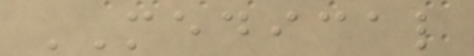MEDICAL
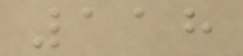118
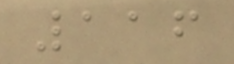116
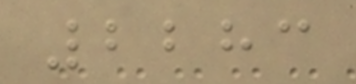2283
